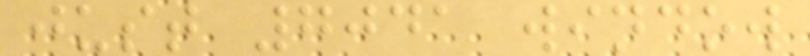just 7041 window
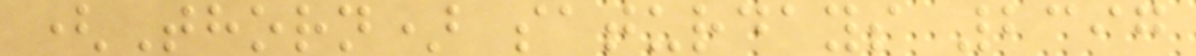(Thorn) saturdays 2397
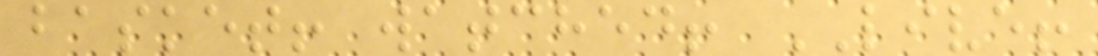basket! watched! LIVE!
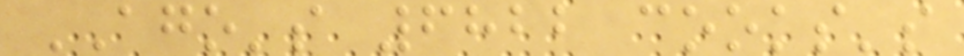AGO's 6822 cooks's
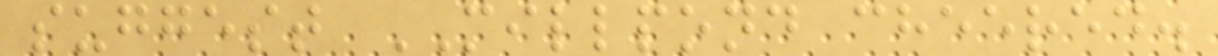suggest MILLPOND cheered.
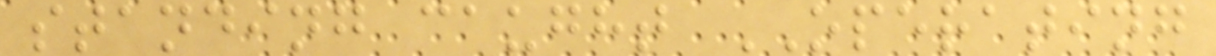standing caught OPERATING
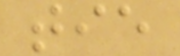tie
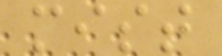mist
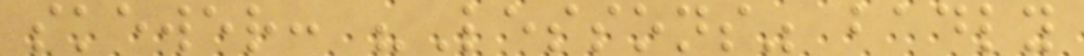skewer: "Lessons" badly
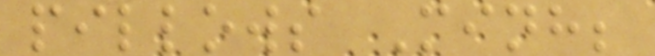pillows Minh;
